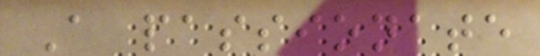A passionate
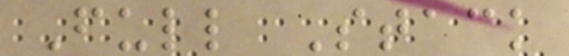Full Stack
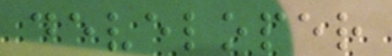developer
